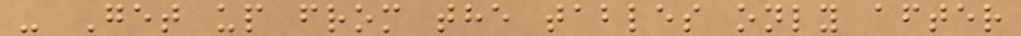- Get up from the tables only after
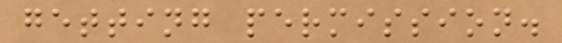getting permission.
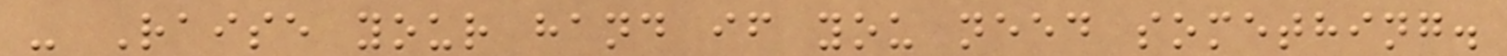- Raise your hand if you need something.
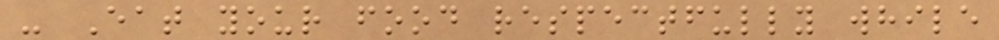- Eat your food respectfully while
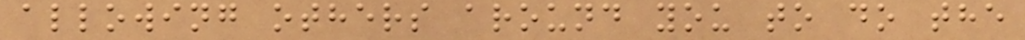allowing others around you to do the
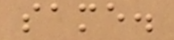same.
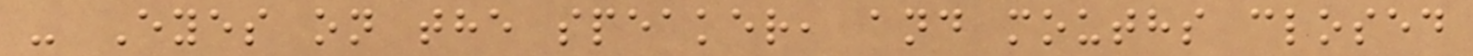- Eyes on the speaker, and mouths closed
